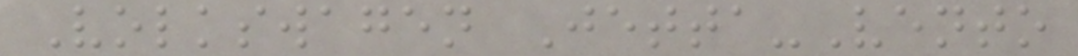Volkswagen Jetta-Vento
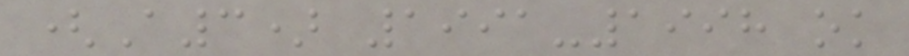(A3) 1991-1998 ok
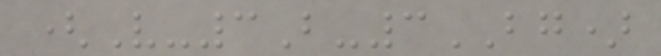(V-3B-3BG)
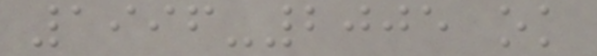1996-2005 ok
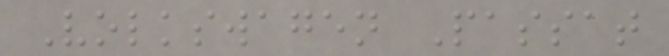Volkswagen Passat
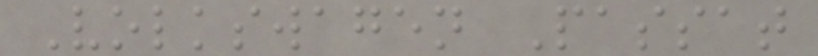Volkswagen Passat
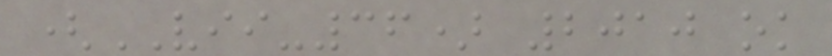(VII-36) 2010 ok
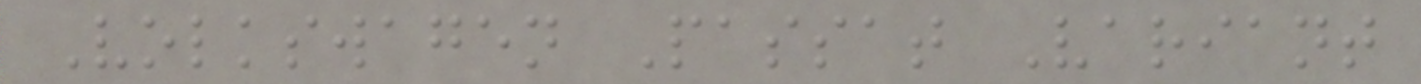Volkswagen Passat Variant
